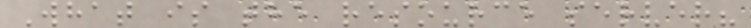What is the resource server?
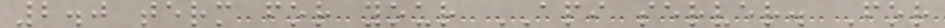2.0 term for your API server. For
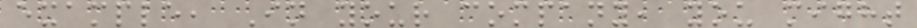example, In your company, you might
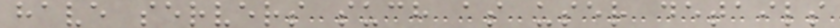have servers such as user details
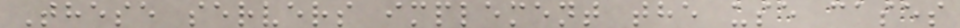These servers implement the use cases
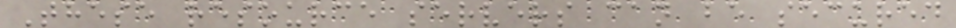These resource servers can be secured
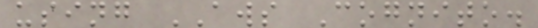using AWS Cognito.
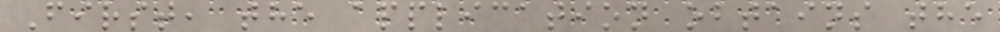First, the application obtains the
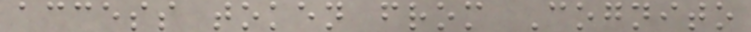access token from Cognito
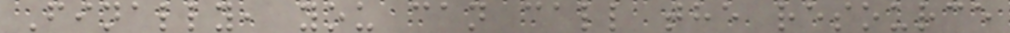Finally, you can call the resource
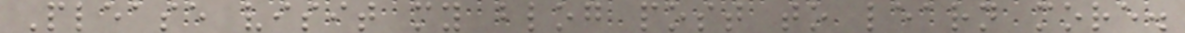Please visit my blog post to learn more.
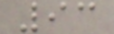93
